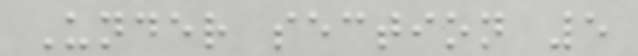Under section 5
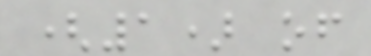(1) of
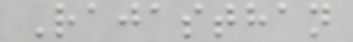Rajasthan
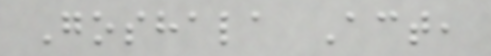Goshala Act,
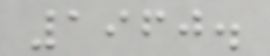1960.
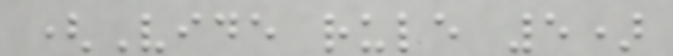(Vide rule 5)
